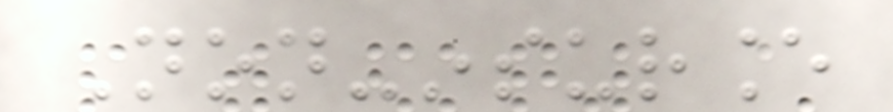Non-insurance
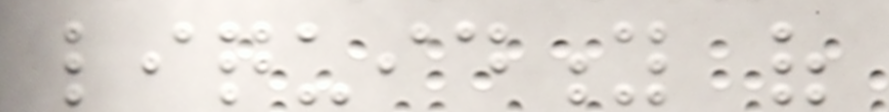liquidity of
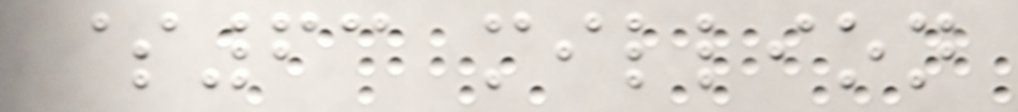$63 million
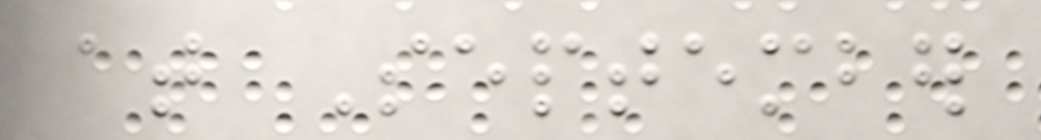at September
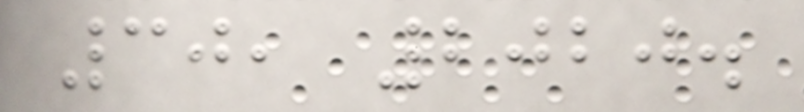30, 2020.
